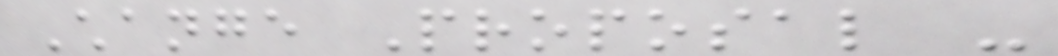Change Proposal -
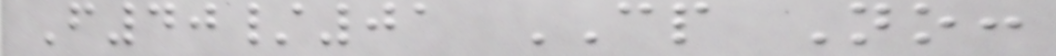F40/01 CP No:
